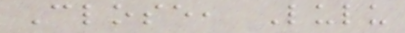Close, Lulu
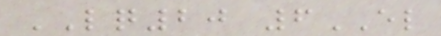LQ20 6EL
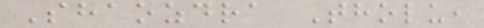Shaozdra Tholu,
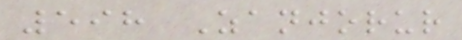598 Zanjorur
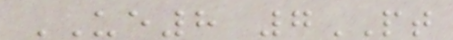UE8 7PT
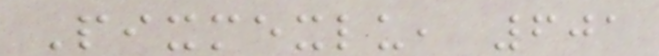Pixmexlu, 601
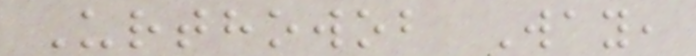Urthowob Way,
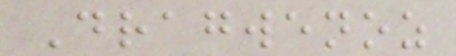Dragwenoz
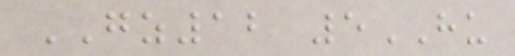GZ12 5HU
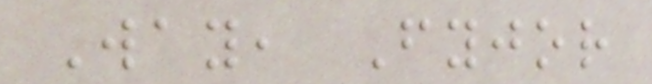Way, Fyjor
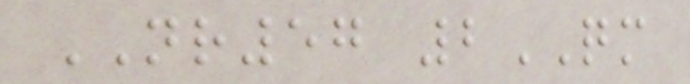NR57 2QM
